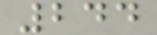244
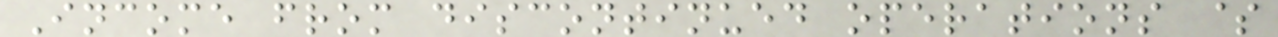Income from discontinued operations $
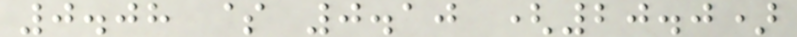0.08 $ 0.10 (20.0)
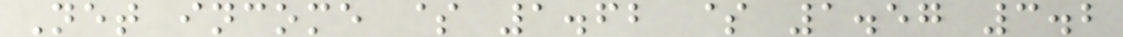Net income $ 1.62 $ 1.57 3.2
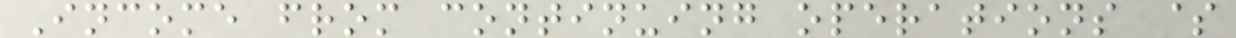Income from continuing operations $
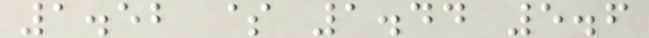1.52 $ 1.44 5.6
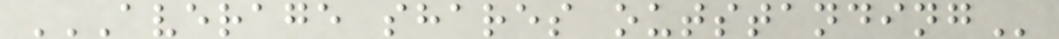AVERAGE SHARES OUTSTANDING
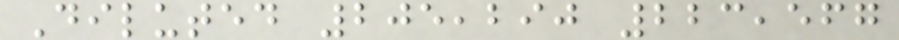Diluted 205,290 223,567
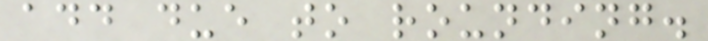add due to rounding.
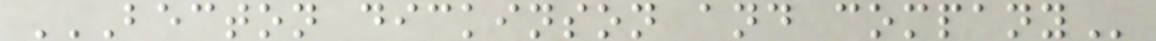BECTON DICKINSON AND COMPANY
